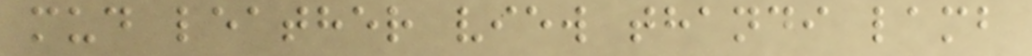mud leather view thandi lamb
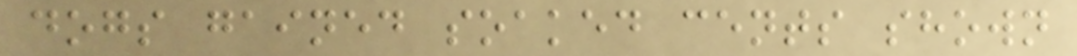dogs gained soaked cents shown
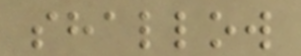shallow
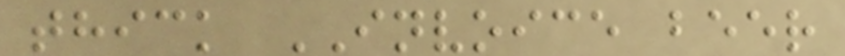thick INVOICE beer
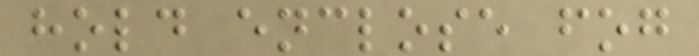hold enclose fog
